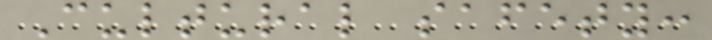Cultural safety:
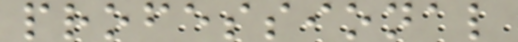professional
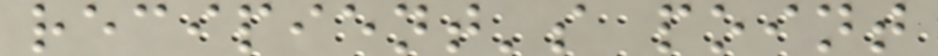recipient's point
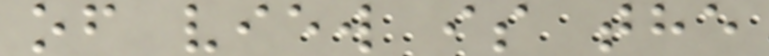of view is the
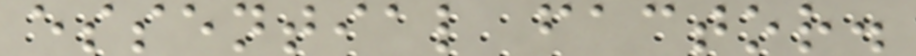essential factor.
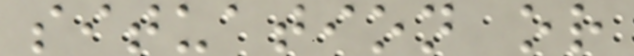situation or
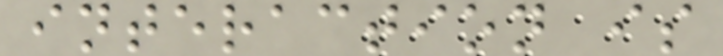interaction is
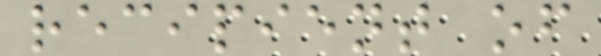recipient of
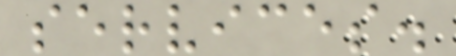services.
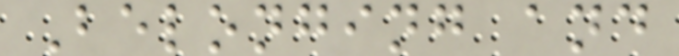Belonging and
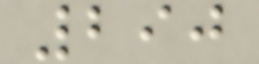290
